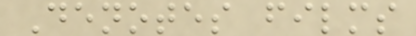Denotes films
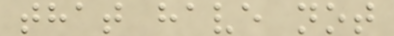that have not
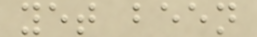yet been
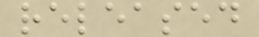released
